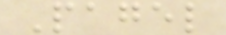Pagel
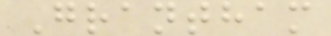Grantham
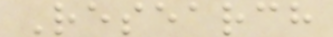Research
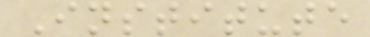Institute
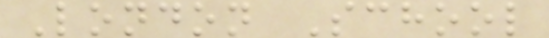London School
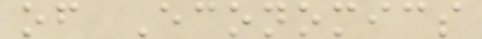of Economics
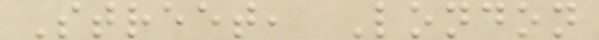Street, London
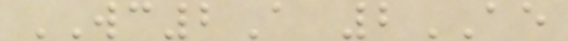WC2A 2AE
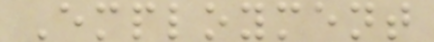Employment
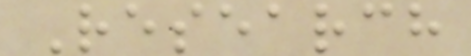Research
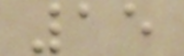15
